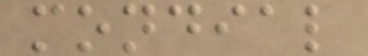mondial
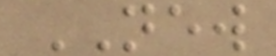NEW
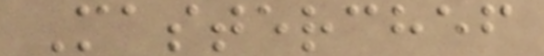Masterchef
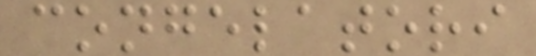congelatori
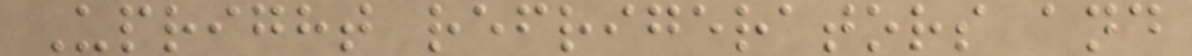Upright refrigerators and
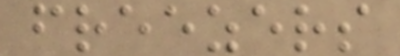freezers
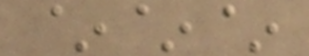~~~
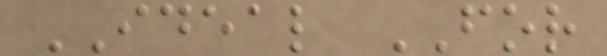IDEAL FOR
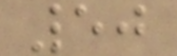50
